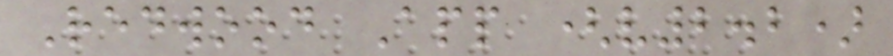Redwood App (v2.2)
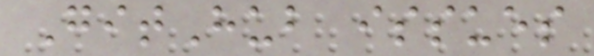GitHub issues
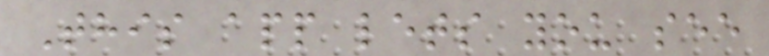This app lets you see
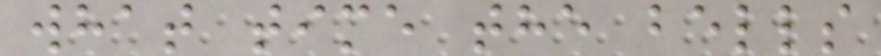what time the bells
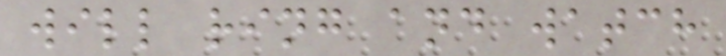will ring and watch
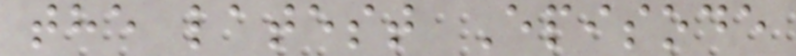the latest Episode
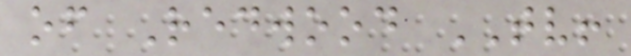of Redwood TV!
